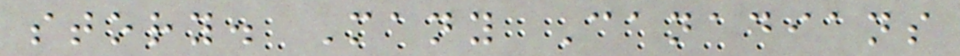story. Many Canadians
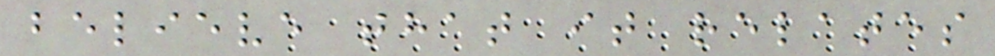believe that it relates
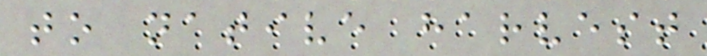to native harvest
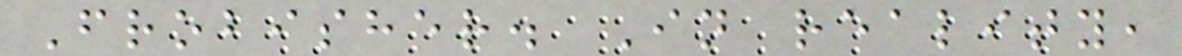Frobisher. In reality,
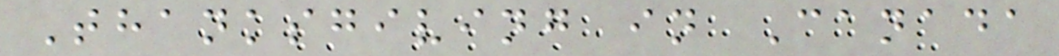Thanksgiving in Canada
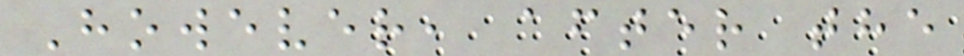However, after the
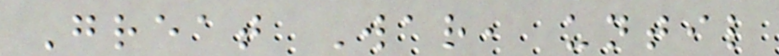Great War, until
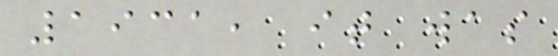1931, it was
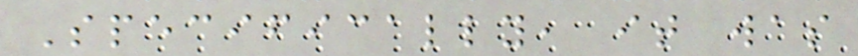Specifically, it was
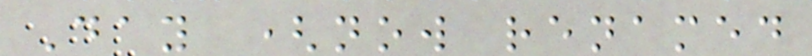Day (now renamed
